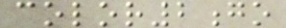color2go
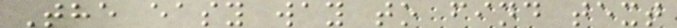The easy way to find text
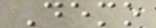Demo
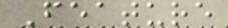Feature
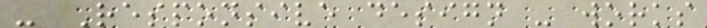- Responsive design - works
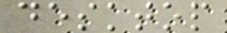desktop
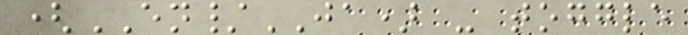(EN/JA) - toggle
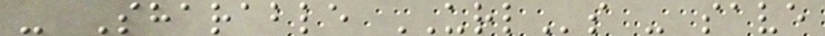- Sharable URLs - save
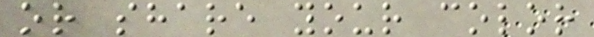or share your color
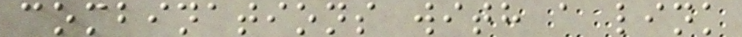combinations with a link
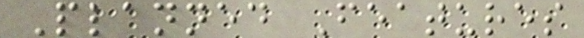Planned Features
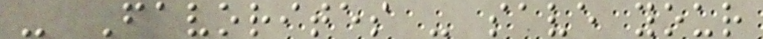- Favorites - save your
